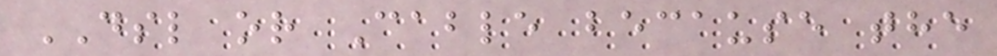DSL or Cable because the
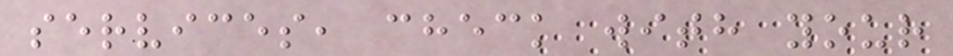services, check with your
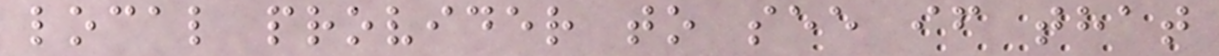local provider to see if that
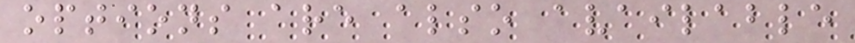options are also available
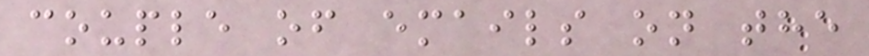couple of emails on the
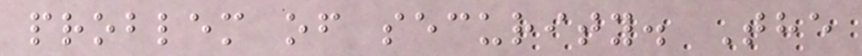problem of security. The
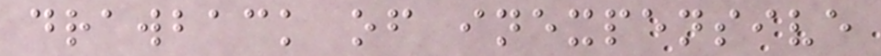drawback of inexpensive
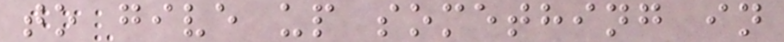to give up something in
